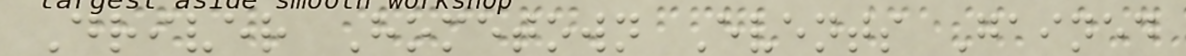Driver Hometown Events Gained
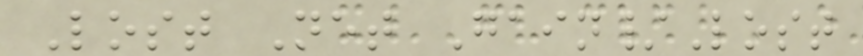Lost Net Gain/Lost
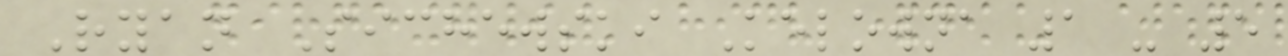Ryan Sichewski Kelowna 1 - 5
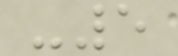-5
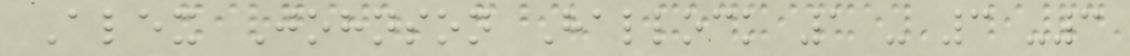Alex Johnson Hallock 1 - 3 -3
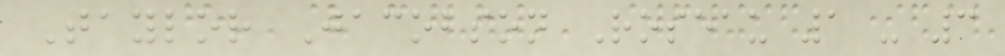Taylor Jacobson Roseau 1 - 3
